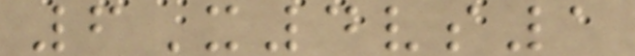6X4vs1
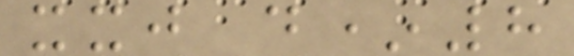xxj d*8
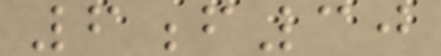6f30
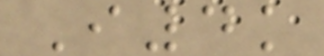I4k
